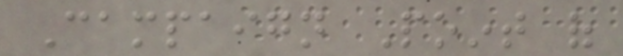Campaign Point of
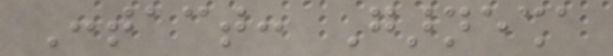Contact: Garnesha
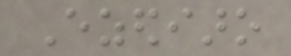Ezediaro
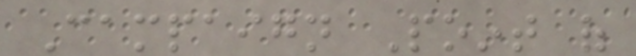Campaign Point of
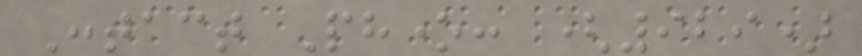Contact Phone: (929)
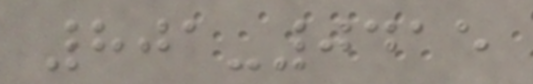801-0415
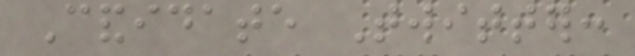Candidate Twitter:
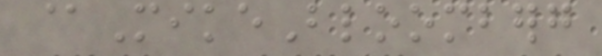@MikeBloomberg
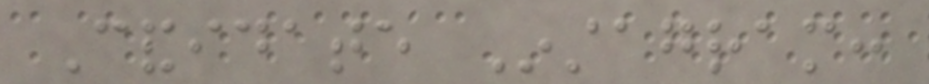Candidate Instagram:
